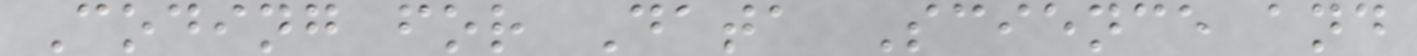Coding for Data Science and
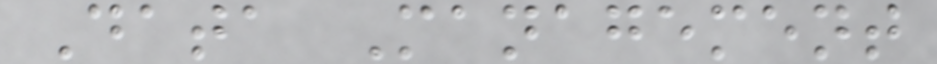Data Management
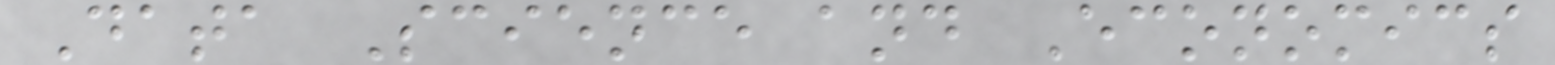Data Science and Economics
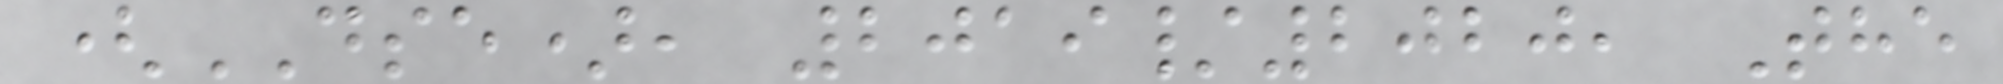(DSE), 2019/2020, The
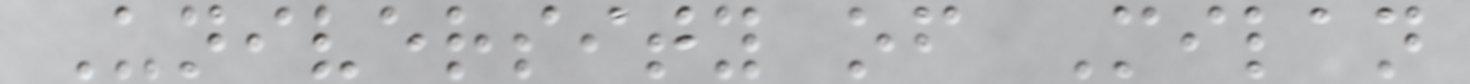University of Milan
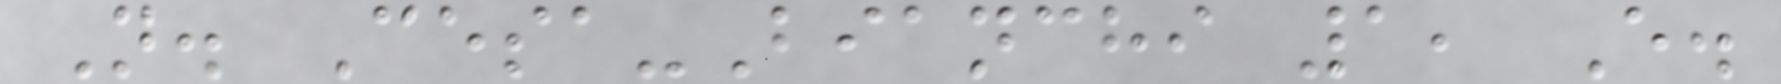N. Cesa-Bianchi 1, E.
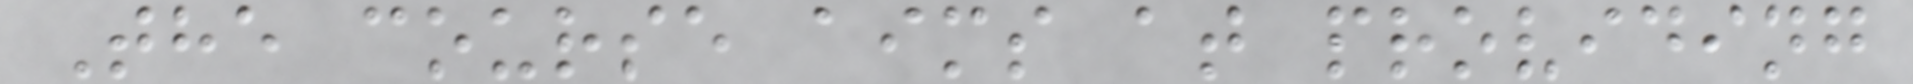The course aims at providing
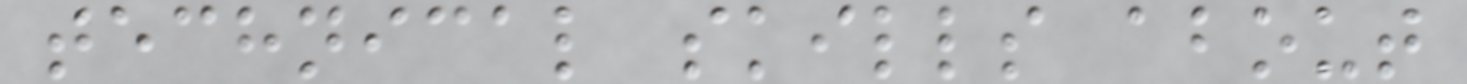technical skills about
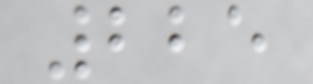225
